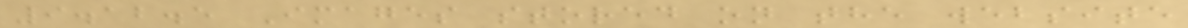9.12.5 Images stored on the website
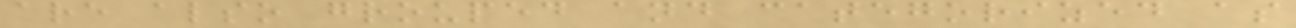are also grouped and categorized as
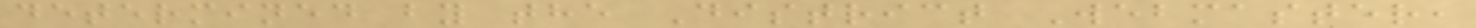determined by the District Webmaster,
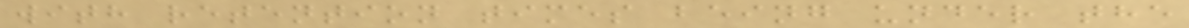with retention times being under the
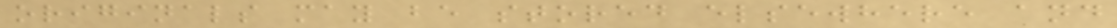originals may be stored elsewhere and
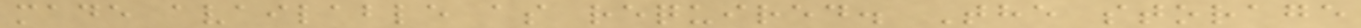made available as required. The storage
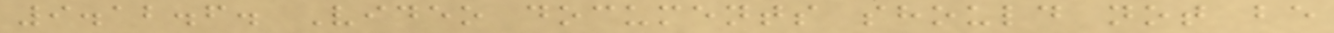9.12.6. Video documents should not be
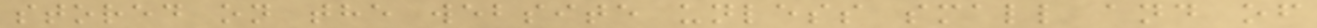stored on the website unless small and of
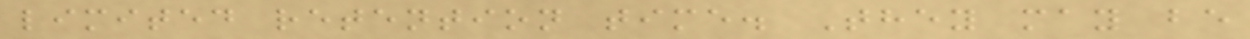limited retention time. They may be
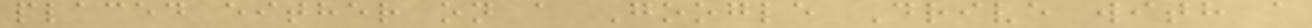placed either on a Google Drive with a
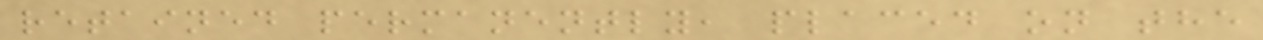retained permanently, placed on the
